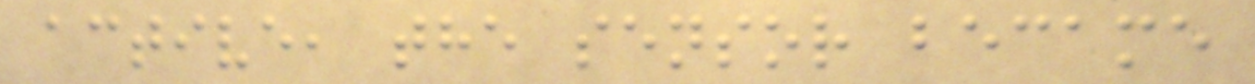active, the sensor became
